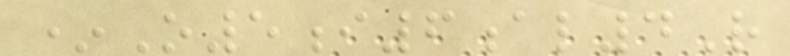*O5i6al4R
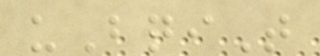uBqiT
